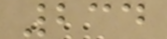234
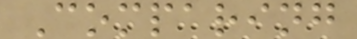Comparing
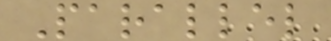Parallel
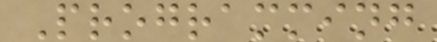Programming
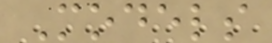Models
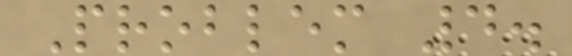Problem 4.
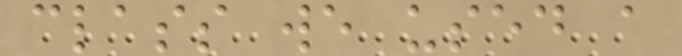class we used a
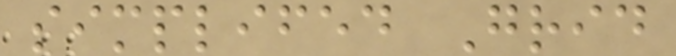simplifed Grid
